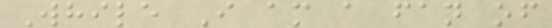While I am a fan of
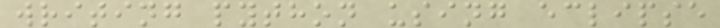writing python using eclipse
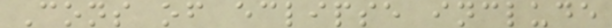Cons of eclipse include
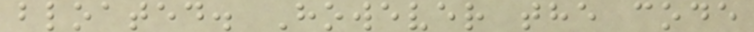bloated. However the code
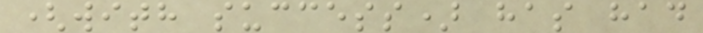(with success) has had
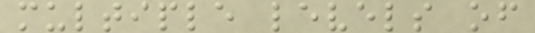multiple levels of
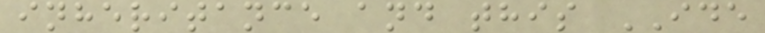inheritance and this IDE
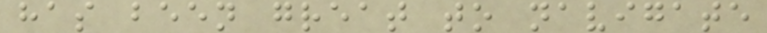has been great to navigate
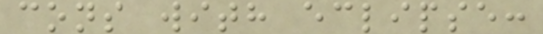cons with eclipse:
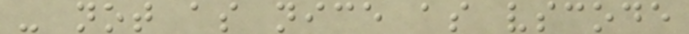- not as nice as vscode
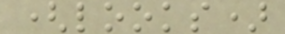(looks)
